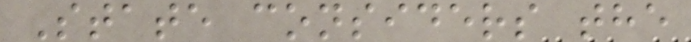State considers the
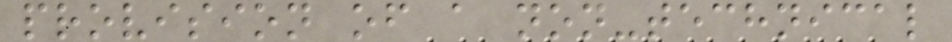provision of a non-technical
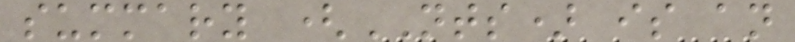summary (NTS) is an
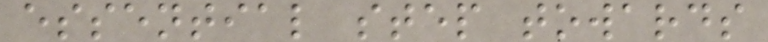essential step towards
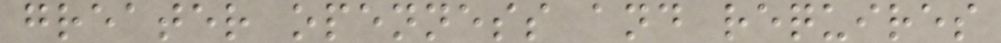greater openness and requires
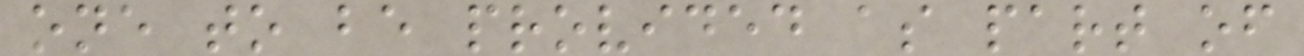one to be provided as part of
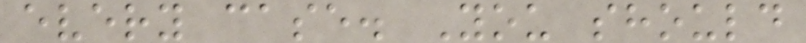every case. You should
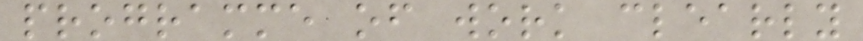programme of work clearly
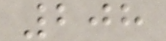208
